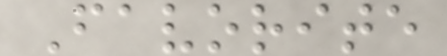Favorite
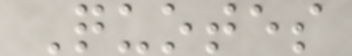Quotes
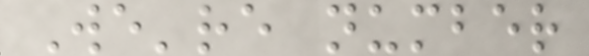We're number
